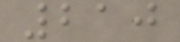210
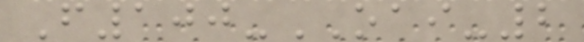F100-OAI-2
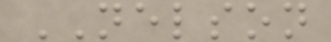NELSON
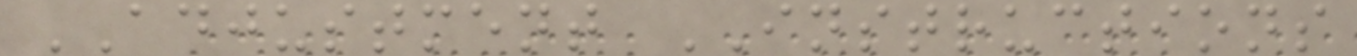ADJUSTMENT INSTRUCTIONS
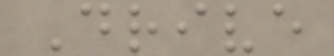Drive
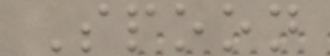Spoon
